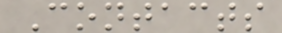Contacts
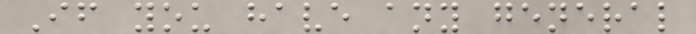If you have any general
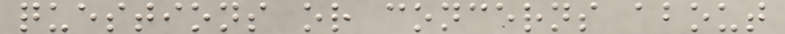questions or concerns about
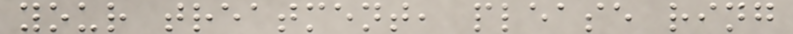your treatment, please ring
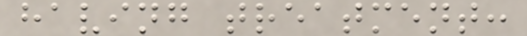having treatment:
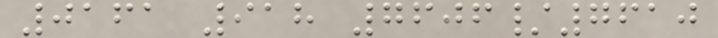0161 918 7606/7610
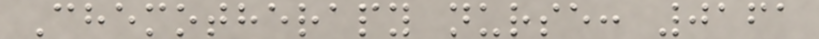Chemotherapy nurse: 0161
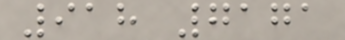918 7171
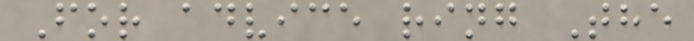For advice ring The
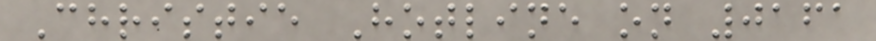Christie Hotline on 0161
